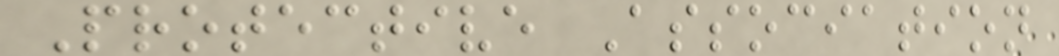Protective Association
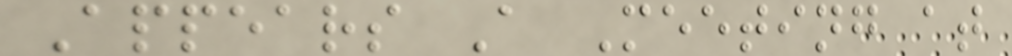Appears A Meeting at
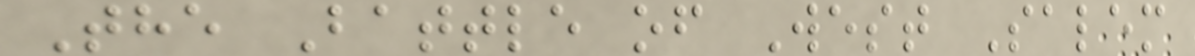The Battle of West Salem
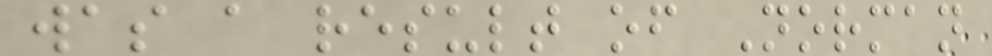was a result of Norman
